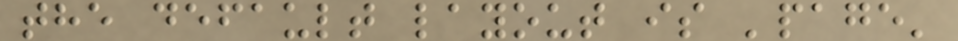the default layout is 'page'
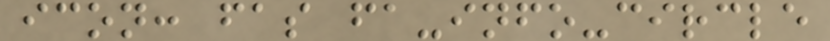icon: fas fa-info-circle
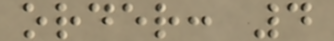order: 4
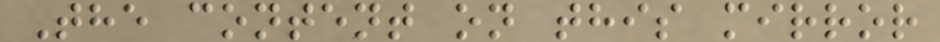The content on this mirror
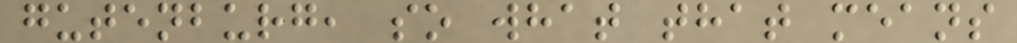gutenburg, so what that means
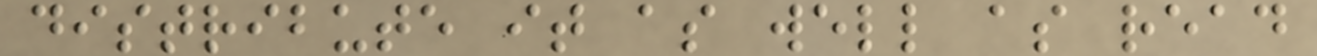distribute it as well as read
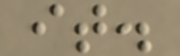it.
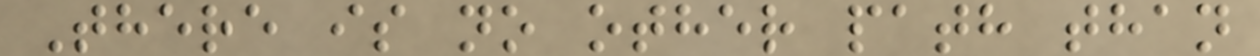There is no other path than
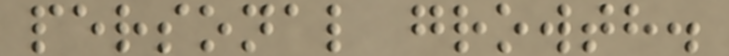personal growth.
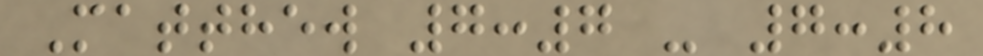Matthew 7:7 - 7:8
